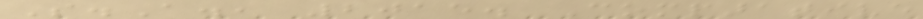S.A., 2015. Comparative
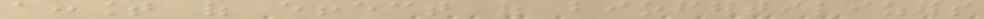account of effect of biofertilizers
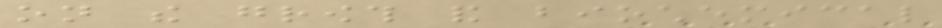on the growth and biochemical
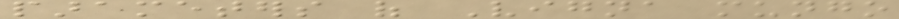parameters of Vigna mungo
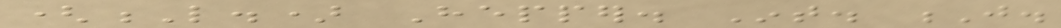(L.) Hepper. Int. J.
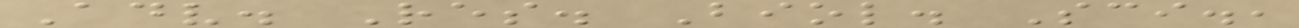Adv. Res. Biol. Sci.,
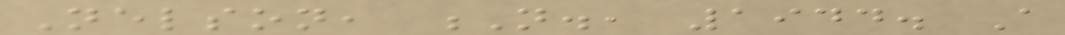Nelson, N., 1944. A
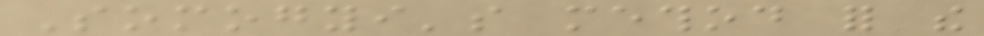Somogyi's method for the
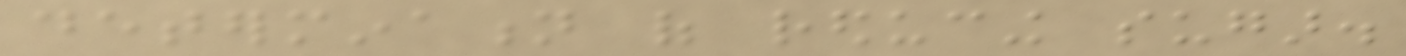determination of reducing sugar.
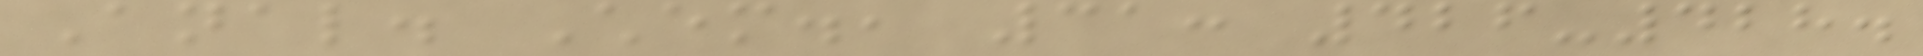Anal. Chem., 31: 426-428.
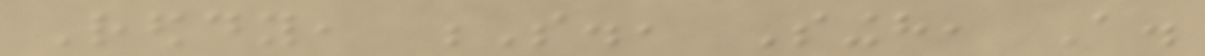Reddy, S., Singh, A.
